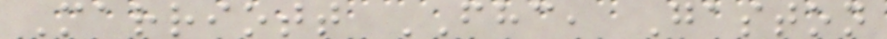Marriott FHC, Gaston
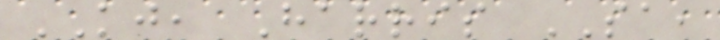KJ, Harris SA,
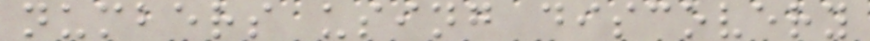numbers using discovery
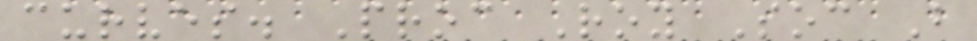curves. Proc Roy Soc B
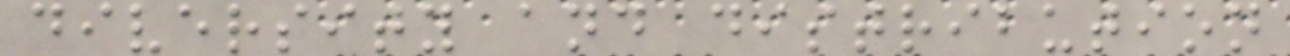diversity and distribution
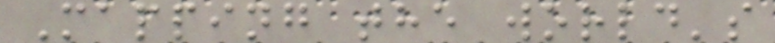Mapping the world's
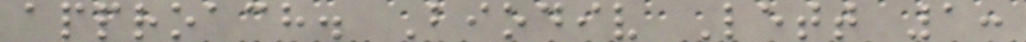approach. Biodiv Lett 1:
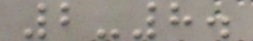2-8.
